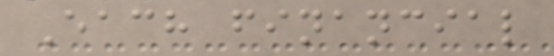Each financial
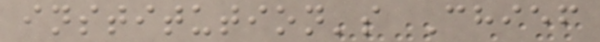institution's Chief
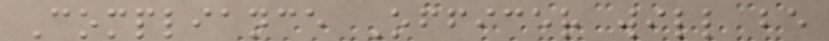Compliance Officer will be
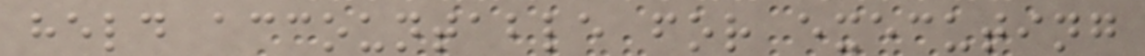held accountable for executing
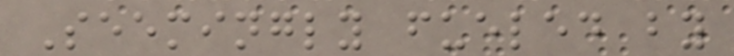Seemingly fueled by
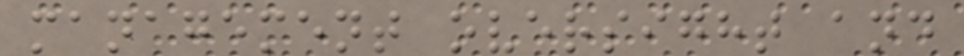management oversight and
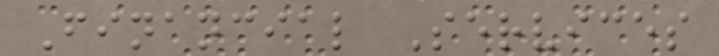Financial Services
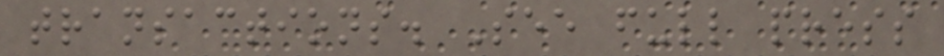transactions. See full press
